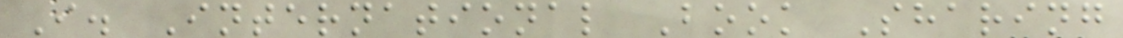I. International Book Sharing
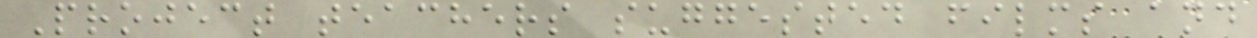Project teachers suggested films and
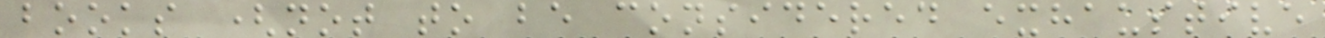books (not to be considered exhaustive
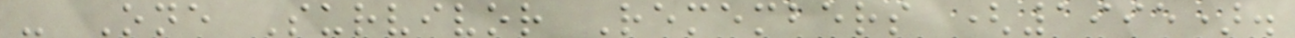- One Survivor Remembers (1995).
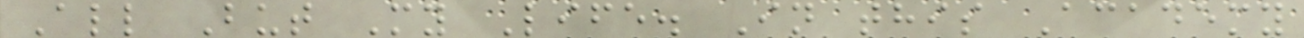All But My Life. In this Academy
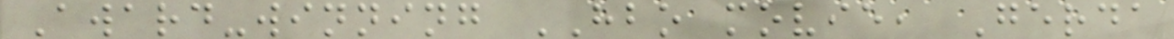Award-winning HBO movie, Gerda
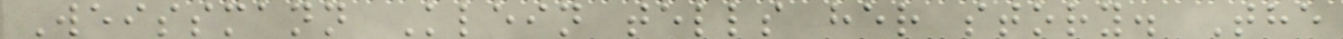Weissmann Klein tells her story. The
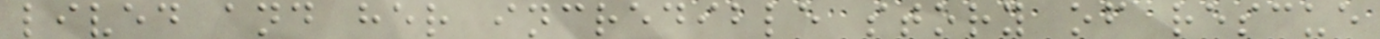lived and her incredible story of rescue
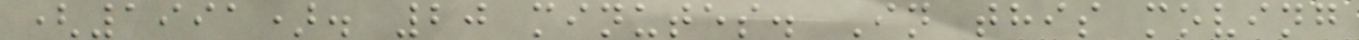(1991). 20 minutes. In this moving
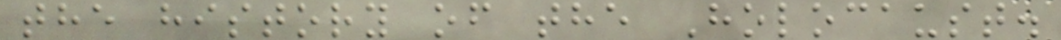the history of the Holocaust.
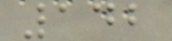142
